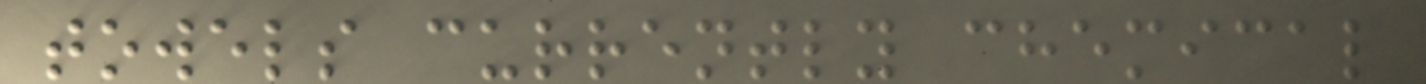towels currently chemical
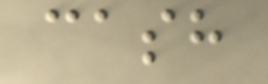cash
